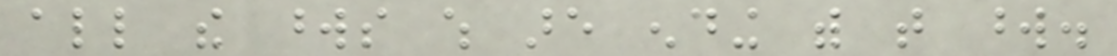all the words which are ending with that word.
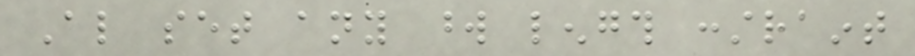Also set any word length constraint
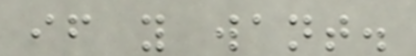if you want.
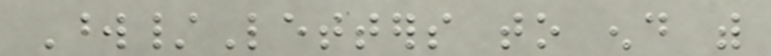Word/Letters to end with
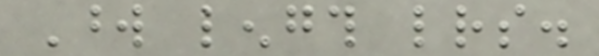Word length letters.
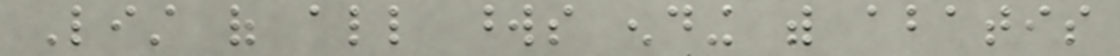List of all words ending with abatis
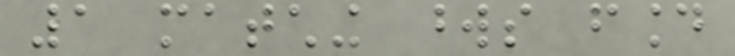1 matching words found
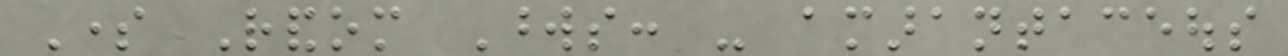Some Random Words: - amarantaceous
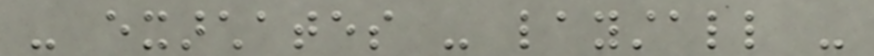- exarchates - laystall -
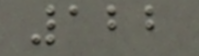122
